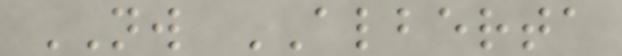NW ALBERTA
